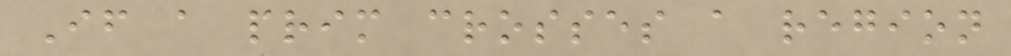If a prim crosses a region
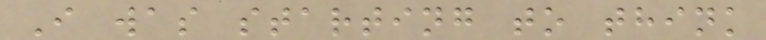I was starting to think
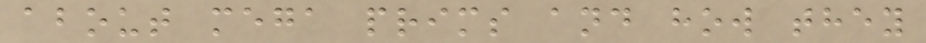about mega prims and how they
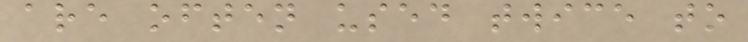are often used twice to
